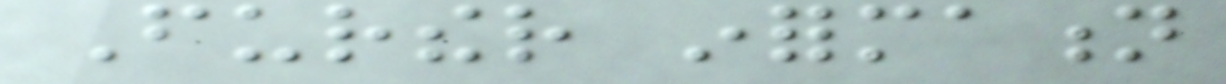Further information
